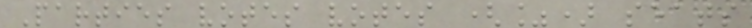Parties votes votes (%) seats
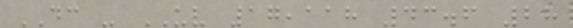DC - UV 17,118 43.6 28
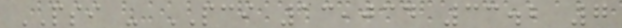PSI - PCI 13,034 33.2 7
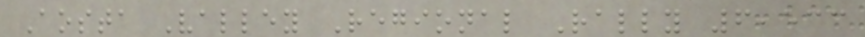Aosta Valley Regional Rally 6,533
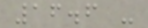16.6 -
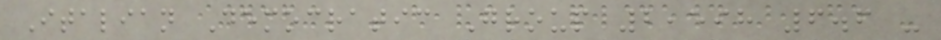Italian Democratic Group 2,598 6.6 -
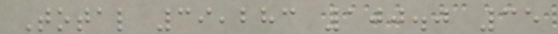Total 39,283 100.0 35
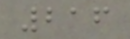216
